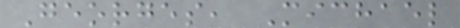Georges, Michael
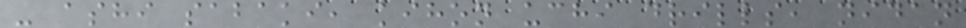- ashi sabaki, kihon uchi drills, nidan
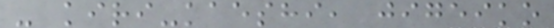- kiri-kaeshi, jigeiko
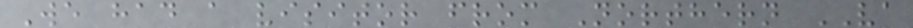We had a visitor from Northern VA
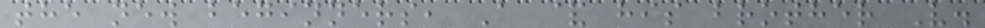the new beginners, A & his brother V.
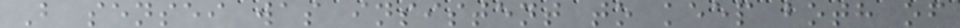B sensei was insistent to keep both of
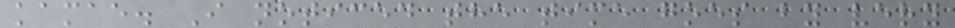kamae. I noticed the time goes by very
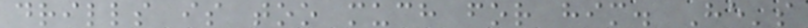drills is too much for him. He's
